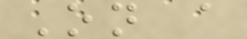On a
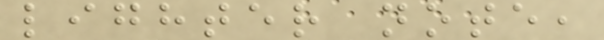lighter note,
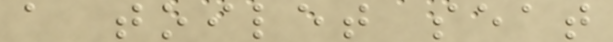a toilet seat
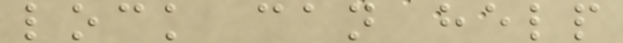lock can help
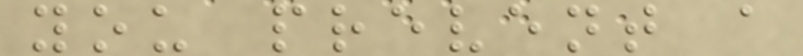you prevent a
